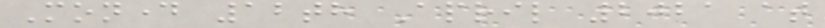Monday 12th April 2021 at
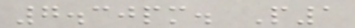7.30pm. P1
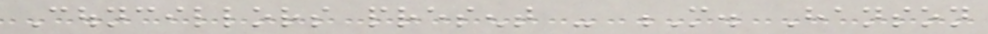Councillors present - M. Hanson
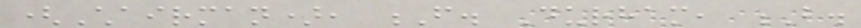(Chairman), F. Durham, B.
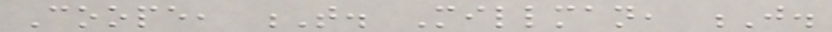Coope, T. Millman, J.
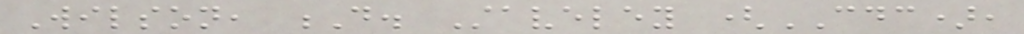Wilson, D. Staveley (CDC),
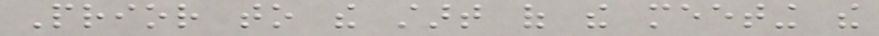Prior to the start of the meeting the
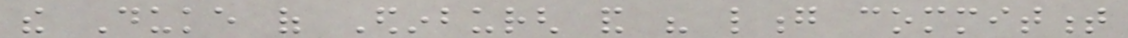the Duke of Edinburgh and his long commitment
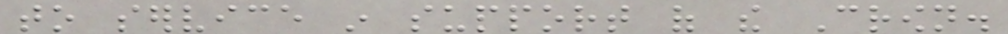to service in support of the Crown.
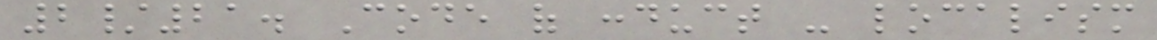2/21. Code of conduct - localism
